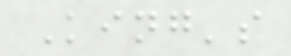King's
